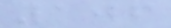106
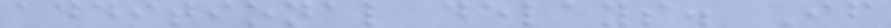additional delays. If
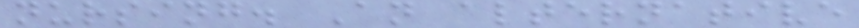nursing. An alternative
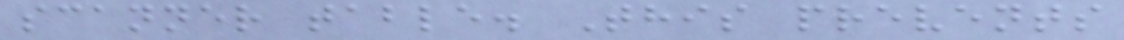scanner table. This prevents
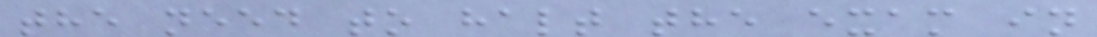the need to halt the exam in
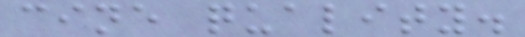cine quality.
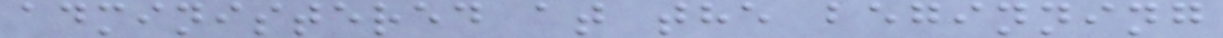administered at the beginning
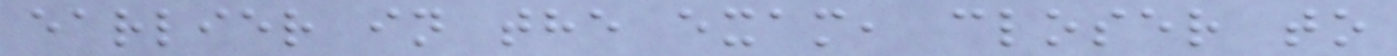earlier in the exam, closer to
